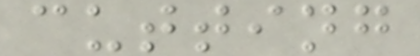cutting
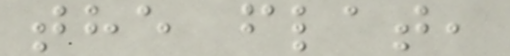the flat,
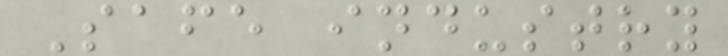Safe industry
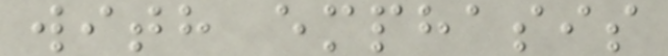with emphasis
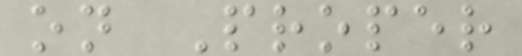on Proper
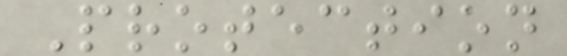Protection
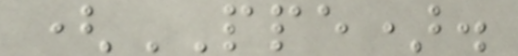(PPE).
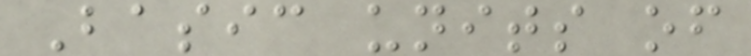Basic units of
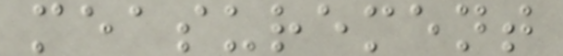measurement
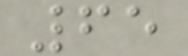65
